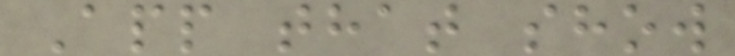App that show
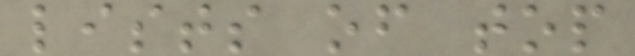lists of top
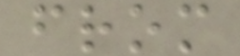from
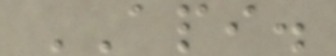API.
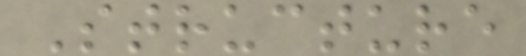Structure
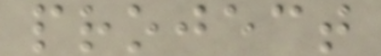project
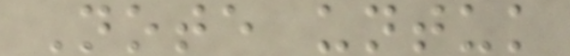Note untuk
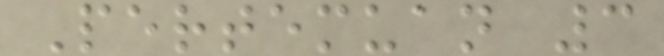Pertemuan 3
